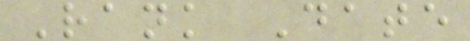Rank Date
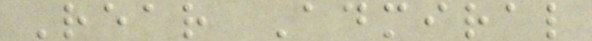Rear Admiral
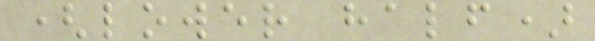(lower half)
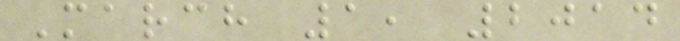March 1, 2014
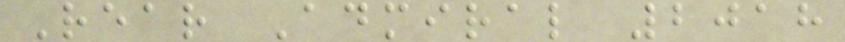Rear Admiral 2018
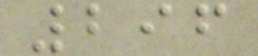296
